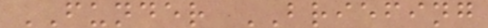FUNDER BRIEFING
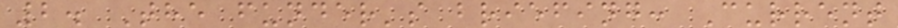2. The funder's briefing: Current
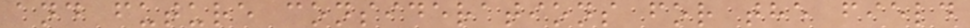and future considerations for the field
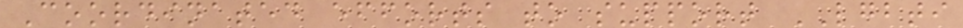Coordinated efforts to support LGBTI
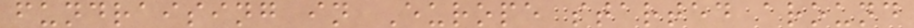fundraising in Europe started around
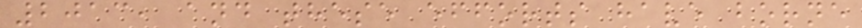2013, and these efforts have borne
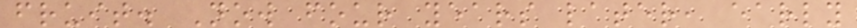fruit. Now four years later, early
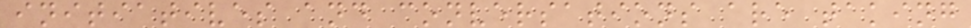initiatives and conversations are taking
